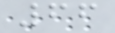66
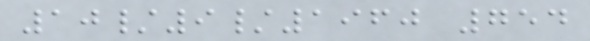10/9/1960 754
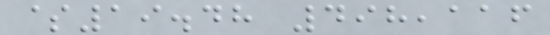$19.48 498,116
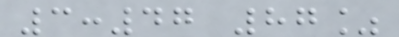3:47 87%
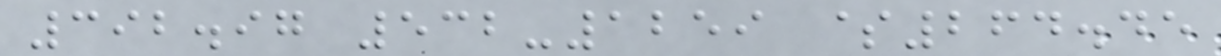392.97 532-1259 $264.45
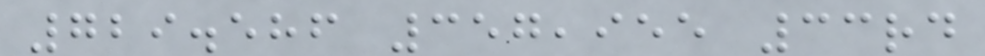729.586 357,955 33rd
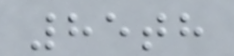85th
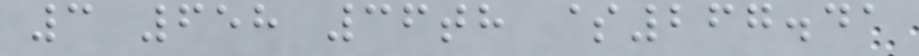3 658 36th $267.41
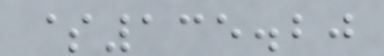$135.20
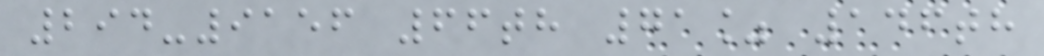294-9156 66th 71% 146th
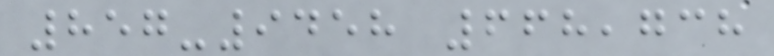857-9458 668,738
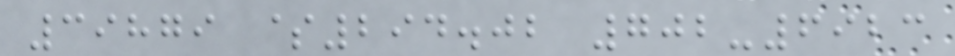39879 $294.02 702-6923
